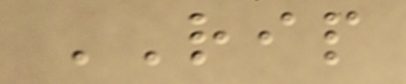RIP
